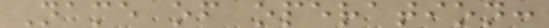Name of operation:
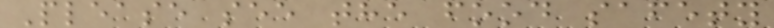Please see the food safety
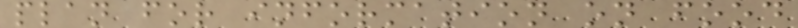plan for information on food
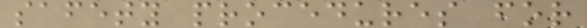safety procedures for
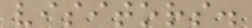visitors.
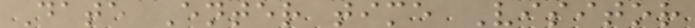Date Enter time Visitor
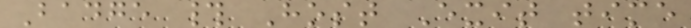Badge # Host Exit time
